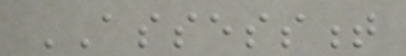ASSESSMENT
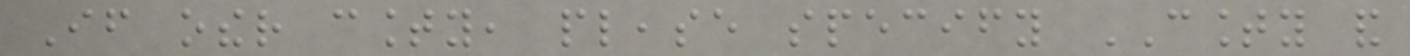If other county, please specify COUNTY and
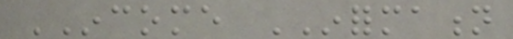INCOME INFORMATION
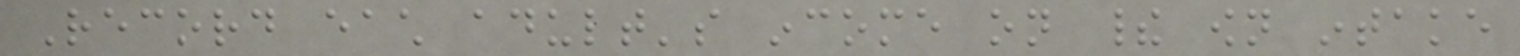Record each adult's income on their own intake
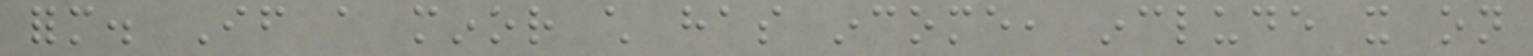form. If a minor child has income, include it on
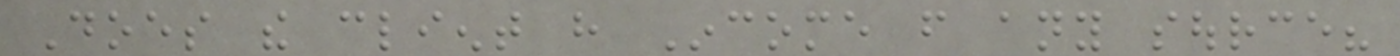Does the client have Income from any source?
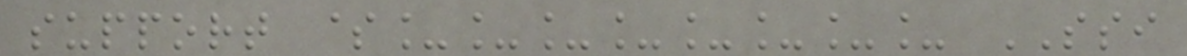support $________ SSI
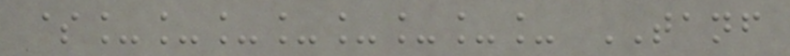$________ TANF
